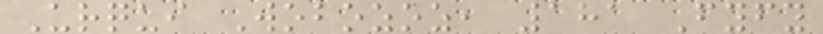Urqui Wobozoz, 181 Fyfy
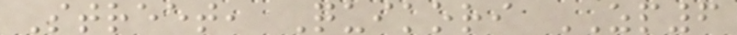Street, Quikori ZP6
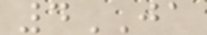4JA
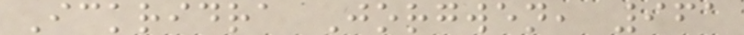Ickridra Jorgwen, 961
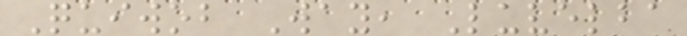Quiwob Way, Luvelba
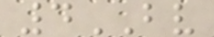4BV
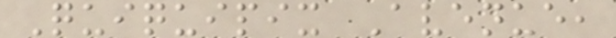Quiquipix Avenue,
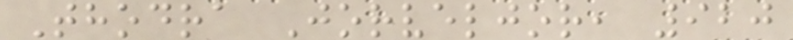Thodra Jorveljor, 920
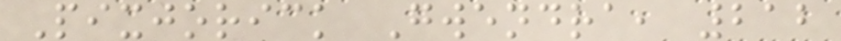Pixjorick Gwendra, 212
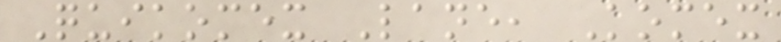Quikomex Lane, Komex
